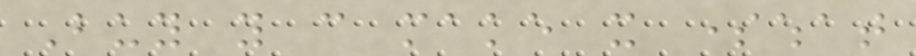Buy you can make it somewhat
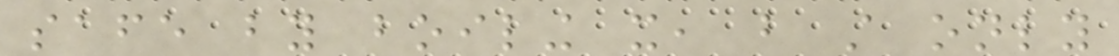safe by boiling it, but still only
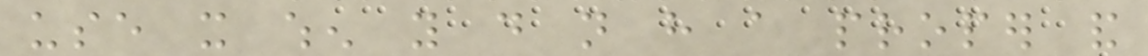use it when you do not have a proper and
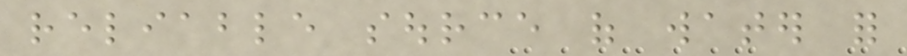reliable source of water for
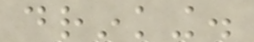drinking.
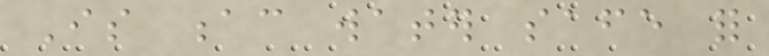Is ac water safe for
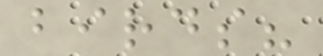birds?
